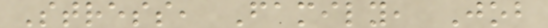Stress, Family, Job
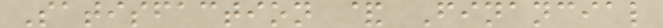Satisfaction & Financial
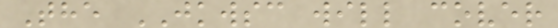The JKWSC will cover
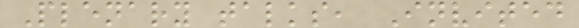Plenary talks, Invited
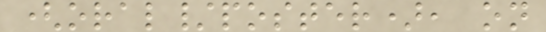(oral/poster), on
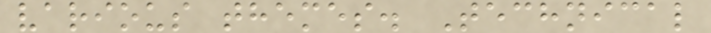various themes. Technical
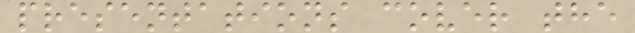presentations cover the
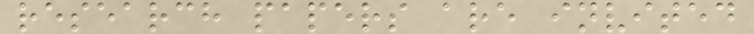research papers are invited
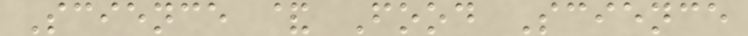Science & Food Science
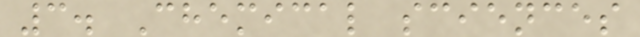3. Chemical sciences
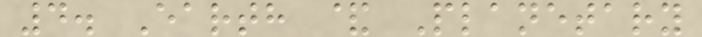4. Earth & Planetary
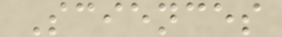Sciences
